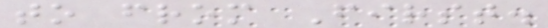to from First.
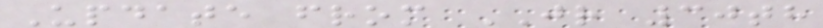Update from JR 30th
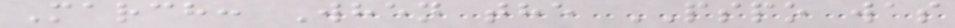March: When the PSPO was
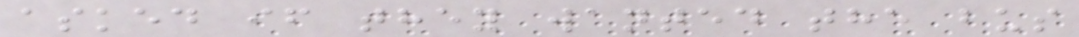asked if they wanted the bus
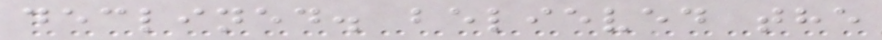declined. believed the
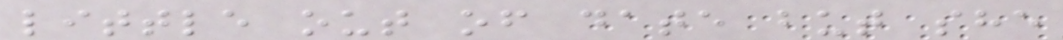little out of date but she
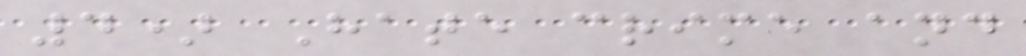4) Hate crime and
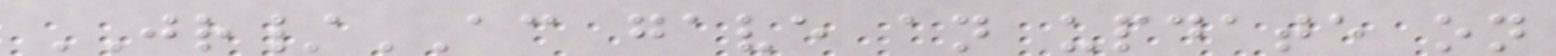JR/AC gave an update on
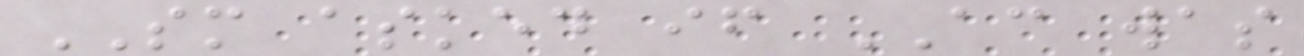SM asked if AC was
